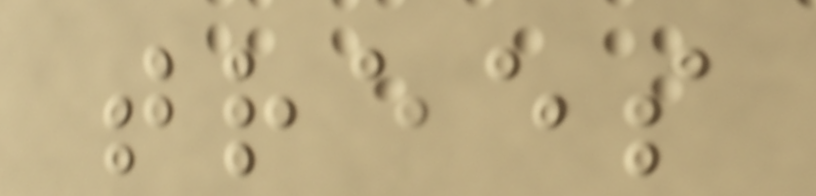trees
